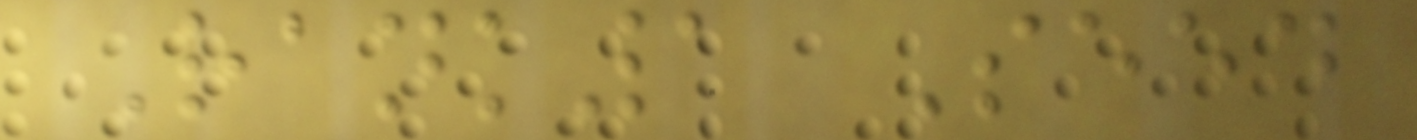Rank1 Seed
